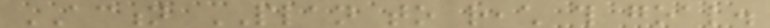ACTION PLAN to reach this goal.
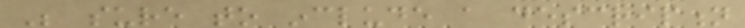Be sure to include a description
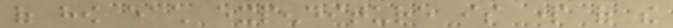of how each expenditure is part of the
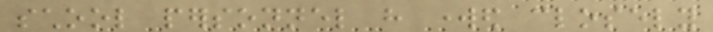school personnel have worked closely
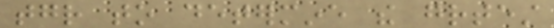together to determine the greatest
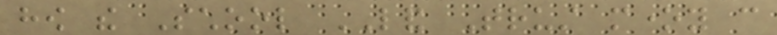how the School LAND Trust money can
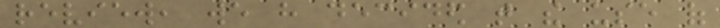review, we have decided that the use of
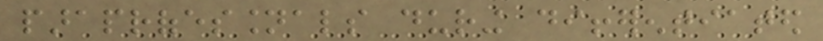paraprofessionals during differentiated
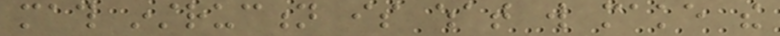math instruction is what will make the
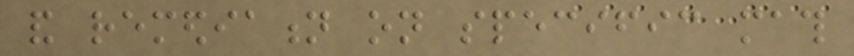and remediation on specific math
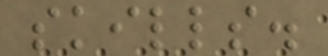skills.
